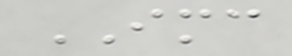IMC
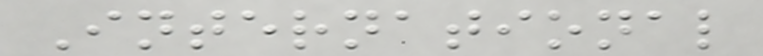International
